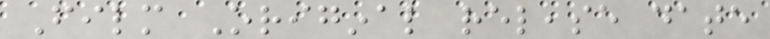Film Original release date
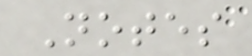Notes
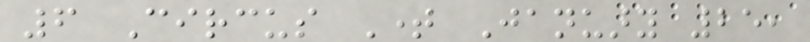6 Circus Time January 25,
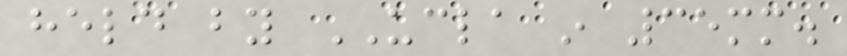held by UCLA in 35mm.
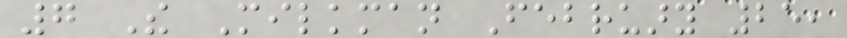7 The Milkman February 25,
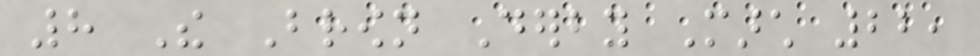8 The Brown Derby March 22,
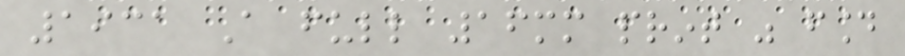1931 A full 16mm print was found
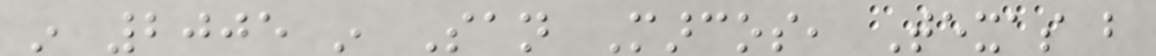in 2005 in San Marcos, Texas but
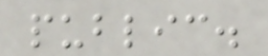public.
